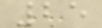25
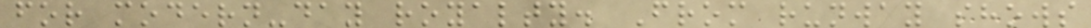for modern-day royalty. From runway shows
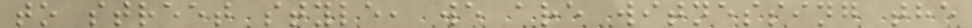to street style, we are witnessing the
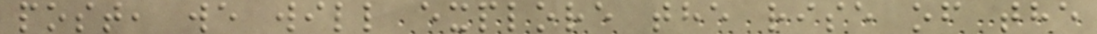post, we will explore the rise of the
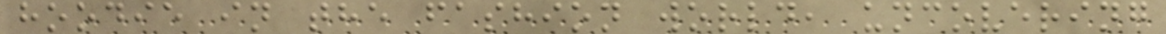hoodie in the fashion world, uncovering
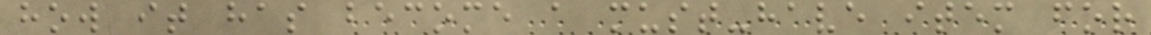how it has become a must-have item for
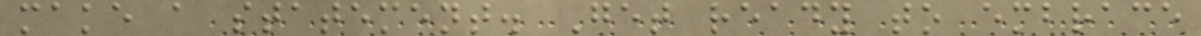make a statement. Get ready to embrace
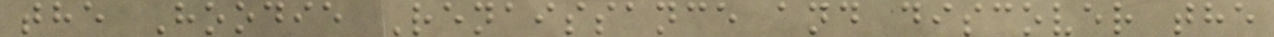the Hoodie Renaissance and discover the
